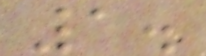1.
